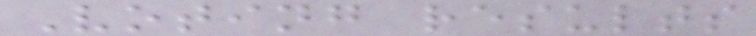Voting results
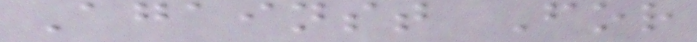Against For
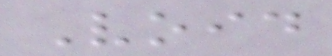Void
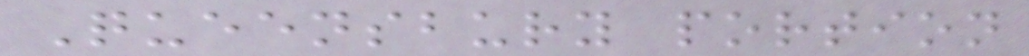Queensbury portion
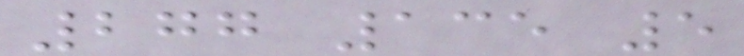277 135 5
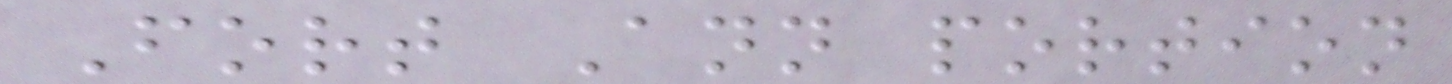Fort Ann portion
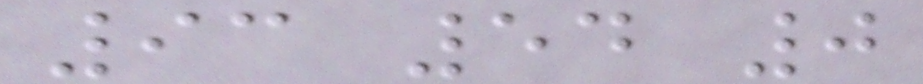93 54 0
